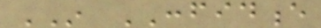IN CONFIDENCE
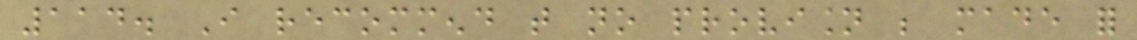114. I recommend that no provision be made for
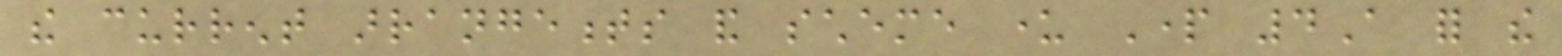the current arrangements and scheme under Part 4A for the
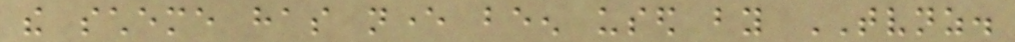the scheme has never been used by TVNZ.
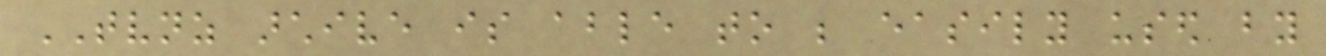TVNZ archive is able to be easily used by
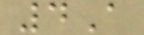4A
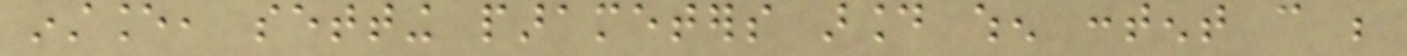instance, setting parameters around when content can be
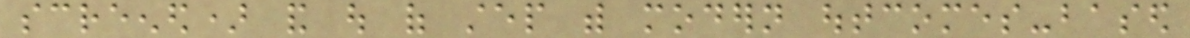screened) and out of step with modern outcomes-based
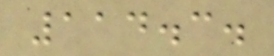114.3.
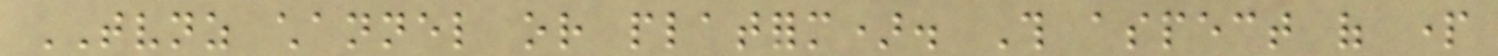TVNZ channel or platform). This aspect of part
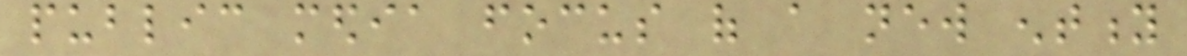public media focus of a new entity
